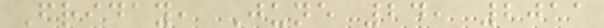Friday, June 24, 2011
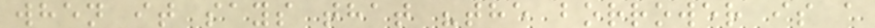when it says that "the borrower is a
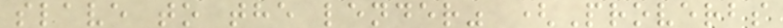slave to the lender" (Proverbs
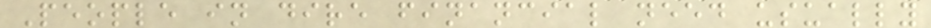People in dire financial need usually
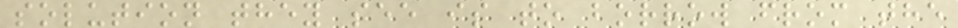solution they see is to borrow from the
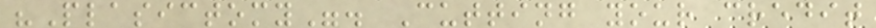"Plasictomy". Cutting your credit
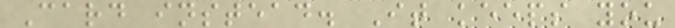Card instead. It keeps you
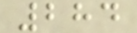284
